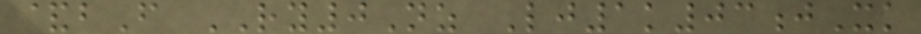&bF RY0Nz Lj1k03jXk
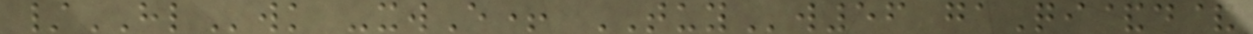/HLwk -xwE+ TUYw56 gaQi&d&
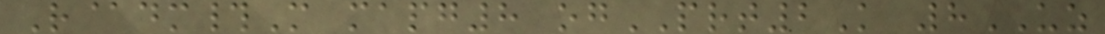R@dm#M mapg8 ogPRT2K 8UZ
